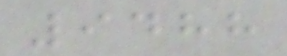9488
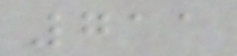711
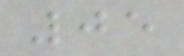05
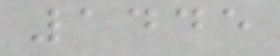1445
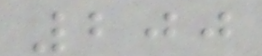200
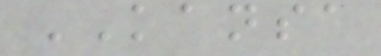KANSA
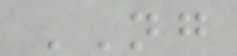NG
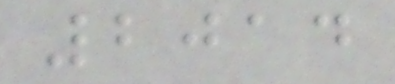2014
